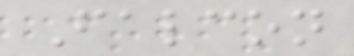Falcon
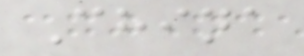China
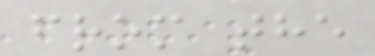from the
